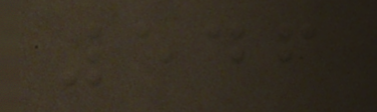546
